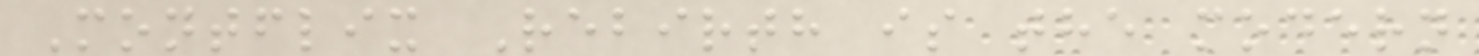Montflix Rebirth is the modern
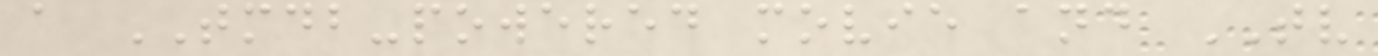a TMDB-powered movie and TV
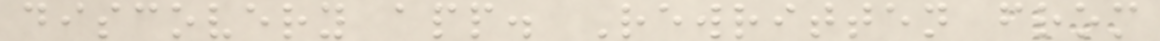discovery app. Rewritten from
